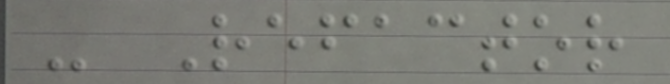- Refactor
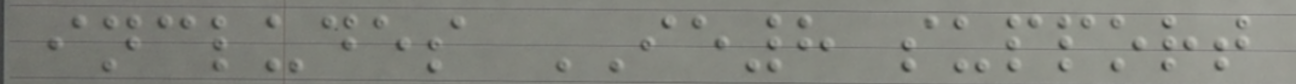includes IE8 support
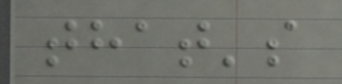that's
